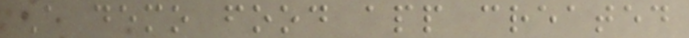A demo food app created
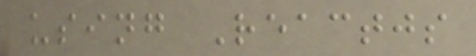using Reactjs
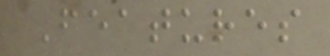Features
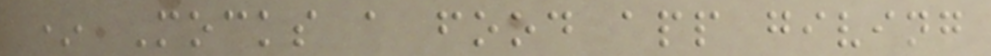* Mocks a food app giving
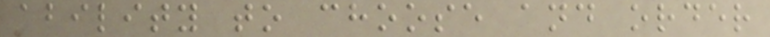ability to choose and order
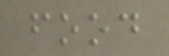food
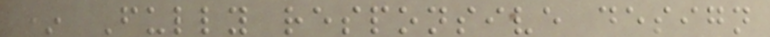* Fully responsive design
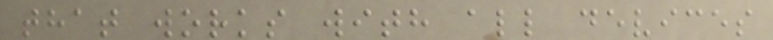that works with all devices
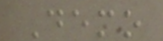Demo
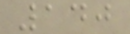140
